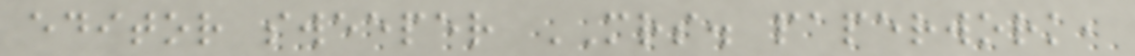editor sweeper MRS. paperwork,
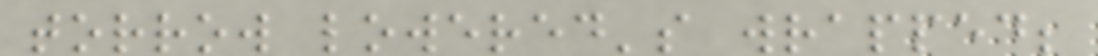torrow lowered's wrapped;
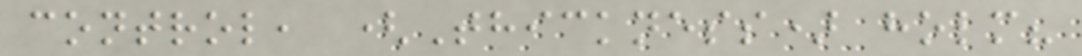control, (Thickness) holm?
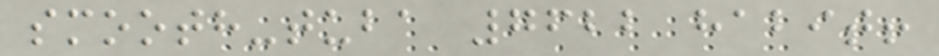smooth-tuba 7622 habit!
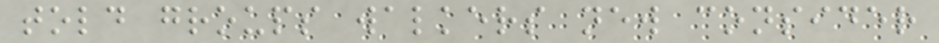told groups walkers new consider
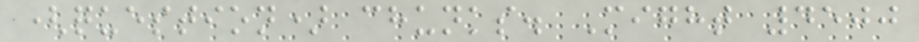(question) chunks. Might 4500
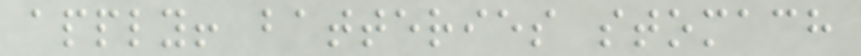apply! batteries stomach
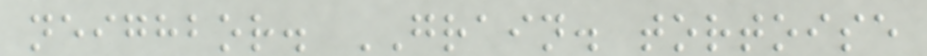neighbor. GRAIN. tortoise
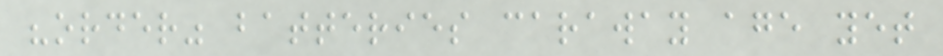"order" batteries caraway age yet
